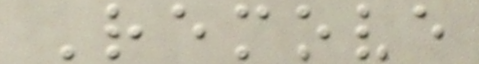Remove
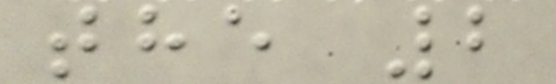the 2
